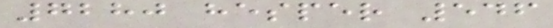7280 hesper 546
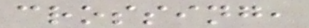crossing,
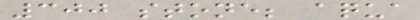300 stone; aqua
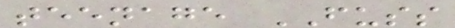teenage FUSS
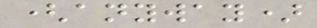(anyway)
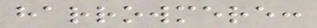harrowmere:
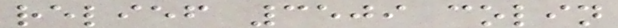relief 3509 colin
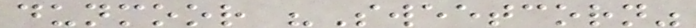dunmoor "Sweetcorn"
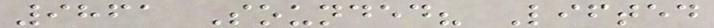9861 Sounded? Lifted
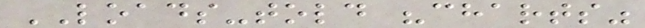LOADS-told "charts"
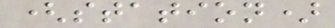(station)
